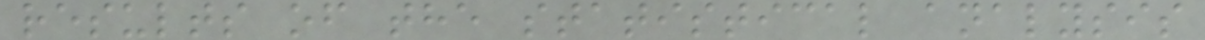results of the statistical analysis
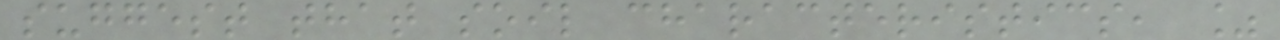suggest that soil characteristics, %
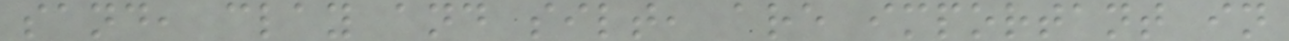sand, clay and silt, are important in
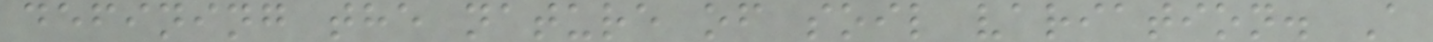defining the nature of soil variation. A
